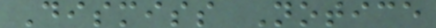Dismiss Notice
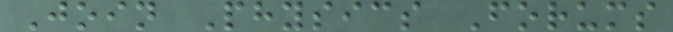Join Physics Forums
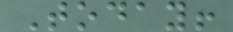Today!
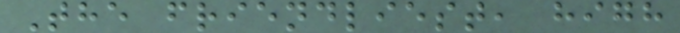The friendliest, high
